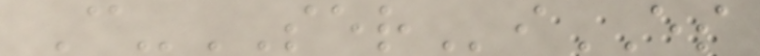C-SERiES
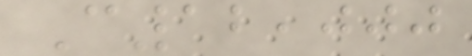C12,000
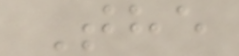The
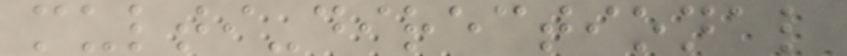multi-directional
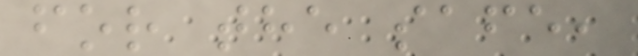for the safe,
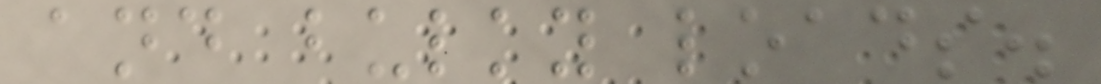and bulky loads.
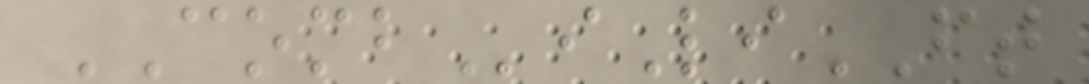COMBiLiFT
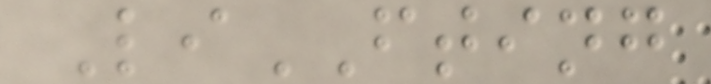LiFTING
